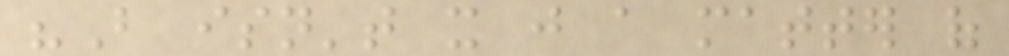"But isn't it just a matter of
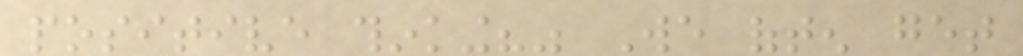positive thinking?" We often get
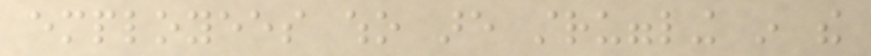employees who are struggling in the
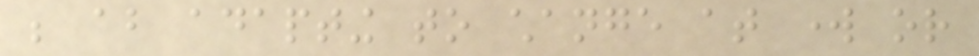be about adapting to change at work or
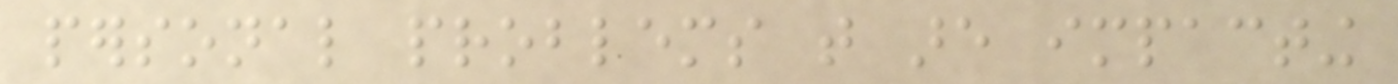personal problems that are impacting
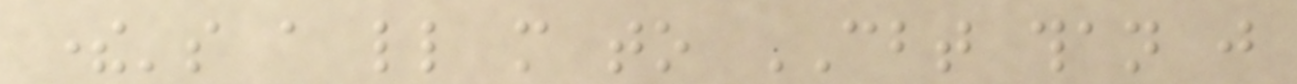there's a little more to CBT than just
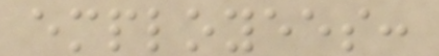employees:
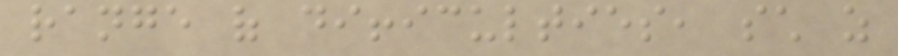range of difficulties, such as
